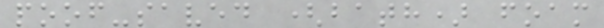poof-saved (bath) foam
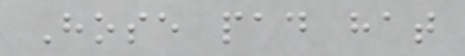Hose pad hat
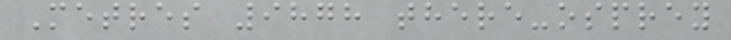Metres 9878 there-osprey
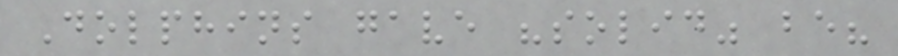Dolphins gave "solid" be?
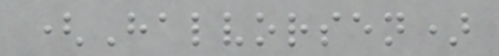(Halvorsen)
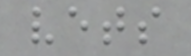vets
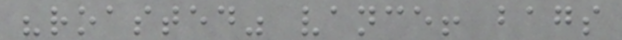"roasted" vance! bags
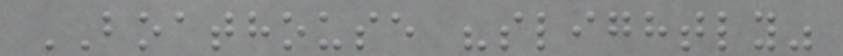BOATHOUSE "slightly"
